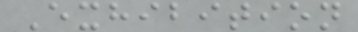Exhibition
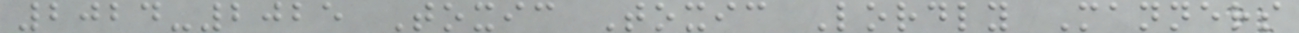2024-2025 Toxic Toxic Lordly Manners
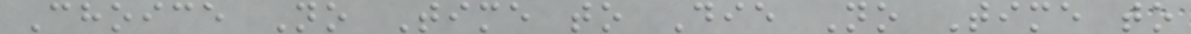Choice No Time to Die No Time to
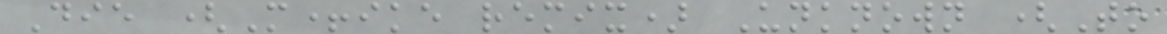Die (M+ike remix) Unknown (To
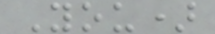You)
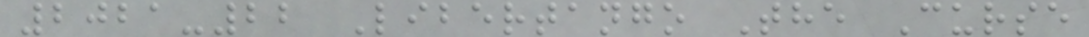2021-22 Libertango The Curse
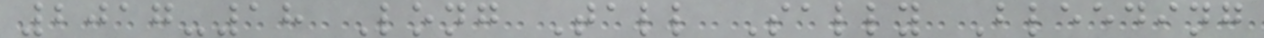2017-18 Long Tall Sally Bleeding
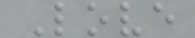Love
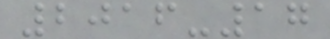2016-17
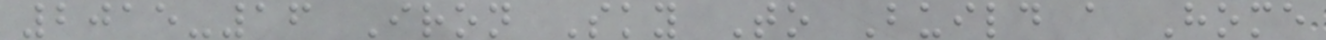2015-16 Iron Sky To Build a Home
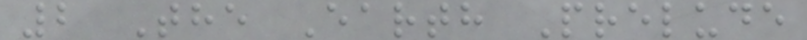2 The Earth Prelude
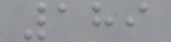189
